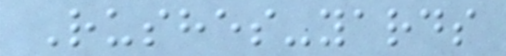Rushes-yards
